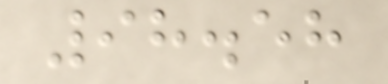98.58
